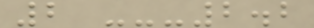2 ---2.2
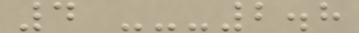4 ---2.8
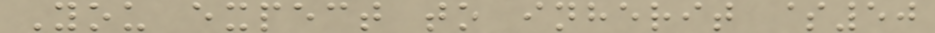You expect to inherit $50
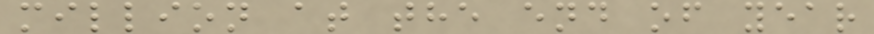million at the end of year
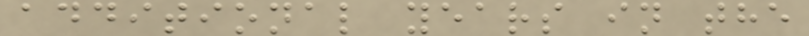additional years in the
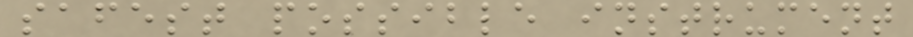safest possible instrument
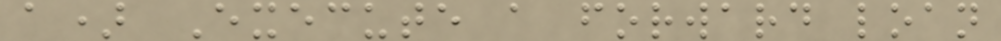a) Execute a forward loan
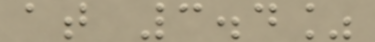at 3.4%
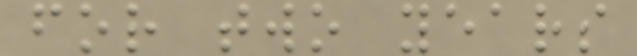for two years
